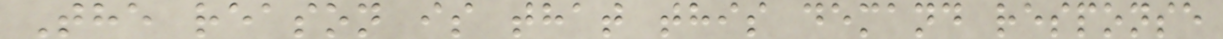The reason is that this demand response
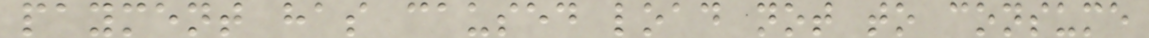payment has caused load not to consume
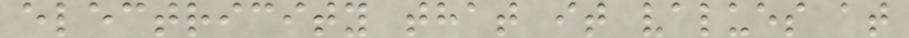electricity that it values at
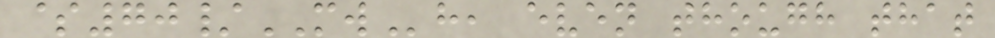$70/MWh, even though that
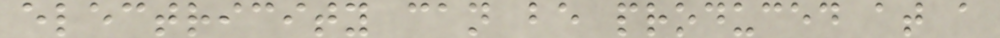electricity can be produced at a
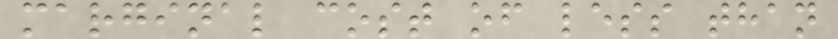marginal cost of less than
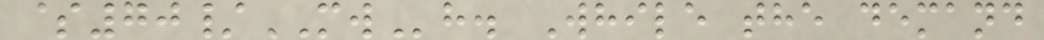$70/MWh. While the demand
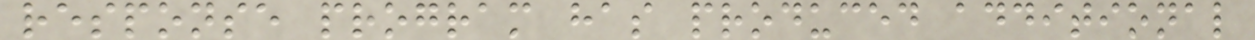response program has produced additional
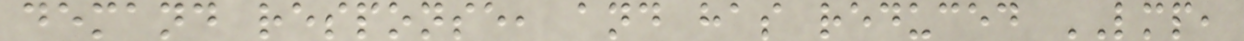demand response, and has reduced LMP,
